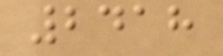2418
